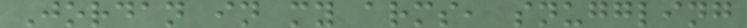Jordan in my arms, snuggling
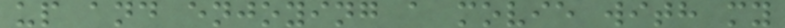up and enjoying a movie with my
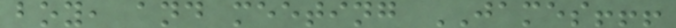boy, and meeting JAMES!!!
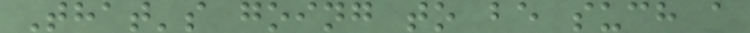That's going to be such a
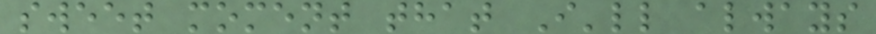sweet moment that I'll always
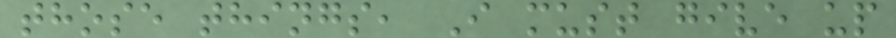those things, I must give up
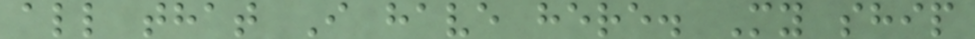all that I have here. My ship
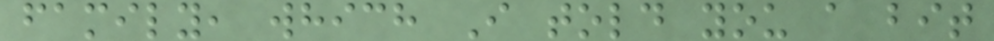family, which I told you a bit
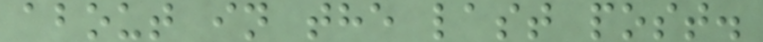about in the last post.
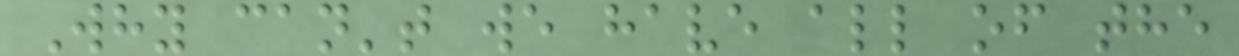Why can't we have all of the
